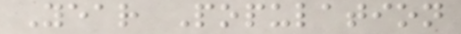Year Population
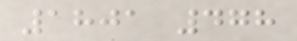1801 478
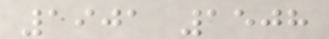1901 1508
